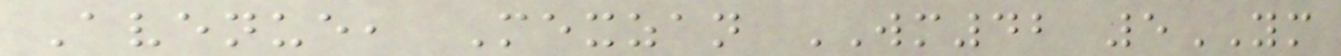Avenue, Mexzan WM42 5YM
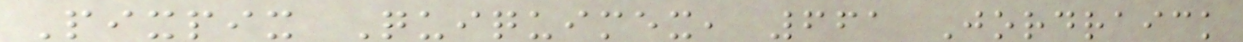Pixpix Quiquimex, 661 Jordraick
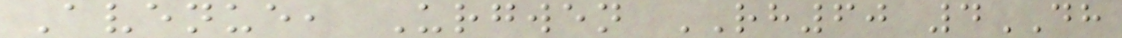Avenue, Urgwen RH60 4DH
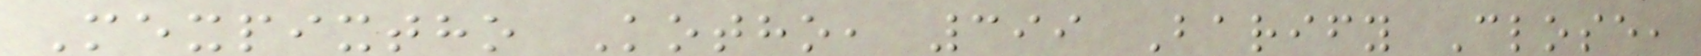Mexpixtho Kotho, 399 Barify Close,
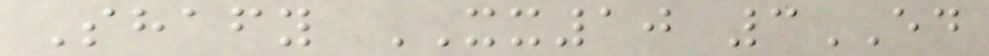Shafy XX10 3ED
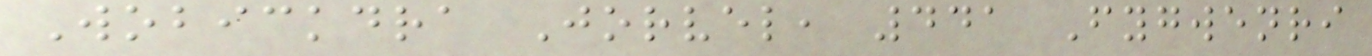Wobickdra Jorvel, 441 Fygwenri
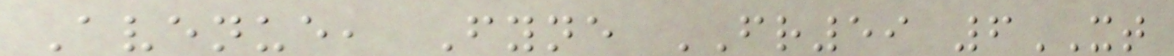Avenue, Fyne FR59 6XT
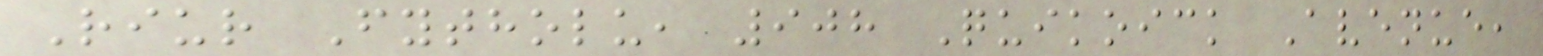Riur Fytholu, 908 Quikoick Avenue,
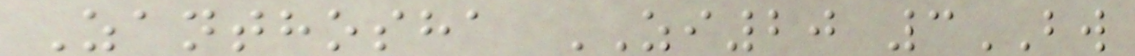Zanthosha ZI20 3BW
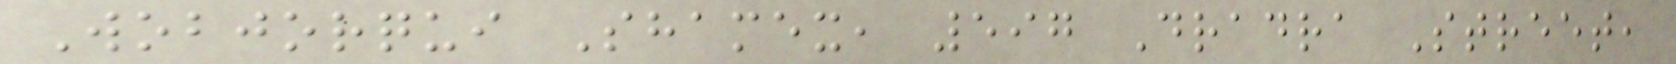Wobjorqui Shamex, 597 Dradra Street,
